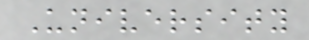University
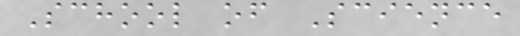School of Science
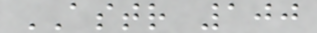ASTR 100
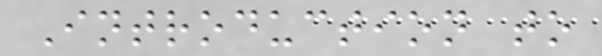Introduction to
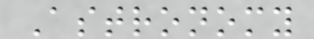Astronomy
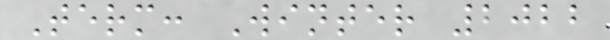Term: Winter 2022
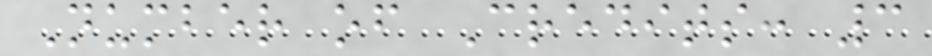Number of Credits: 3
